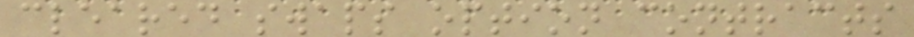cleared swaps option contracts
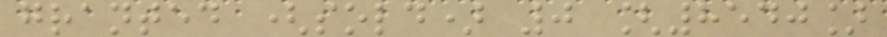granted (sold) 0 [8540]
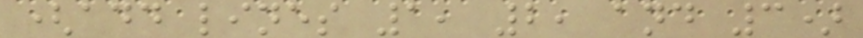(add lines 1, 2, and 3)
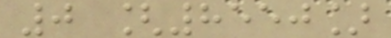0 [8550]
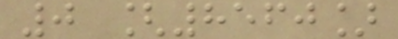0 [8560]
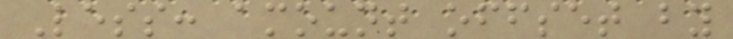Less: amount offset by
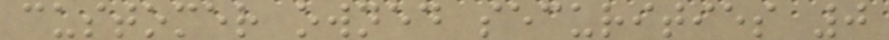customer owned securities 0
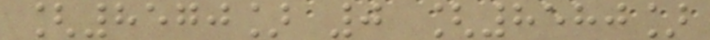[8570] 0 [8580]
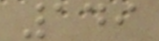149
